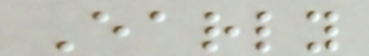Early
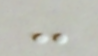-
